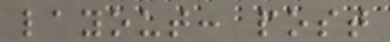layout: post
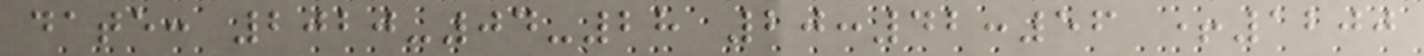date: 2020-04-28 20:42:56 +1200
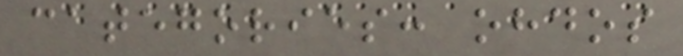categories: ohdos
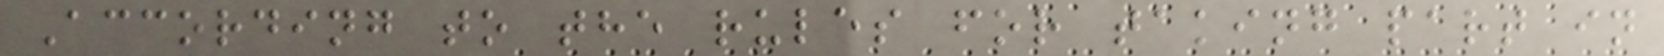According to the rules for taking part in
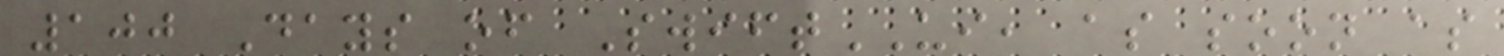100 Days of SwiftUI, as soon as
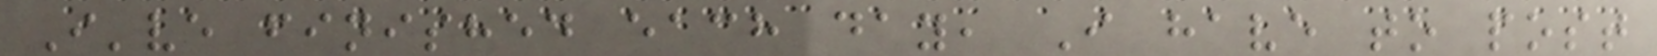I've finished each day, I have to post
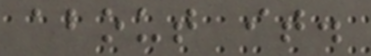about it.
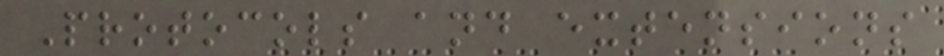Protocols and extensions
